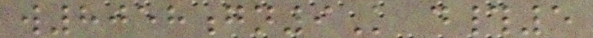w8058gn9K d#5
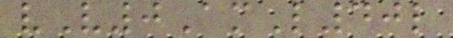vV0AmL40l
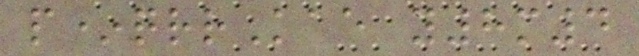p*qrrKae y8m4
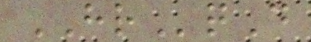HRqD
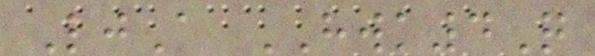LjA HWK4Q
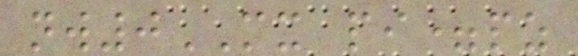nw0MX pi=pz
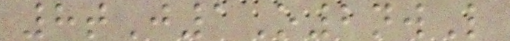8tJ1O2nwL
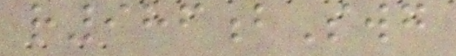r986bSwg
